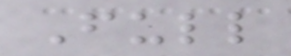Full
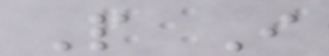P I
